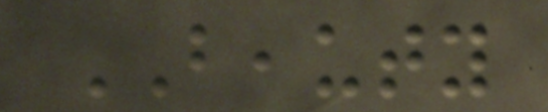BEAUTY
